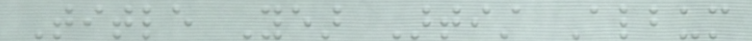Title Year Artist Album
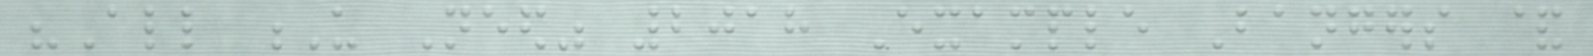"All U Need" 2018 Example Bangers &
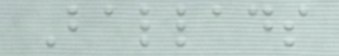Ballads
